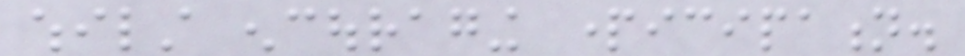whilst encouraging participation.
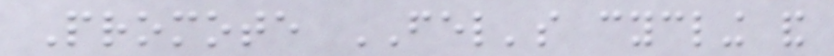Promote FEL's cycling and
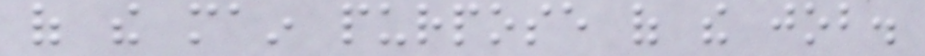of the main purpose of the job.
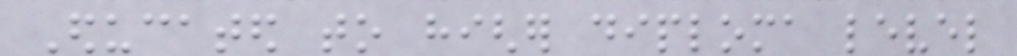Educated to higher diploma level
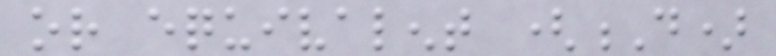or equivalent (D)
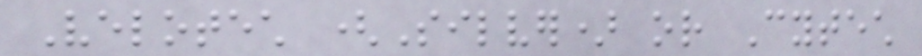Velotech (Silver) or Cytech
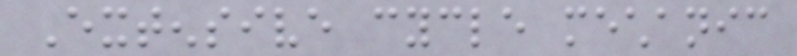Extensive cycle mechanic
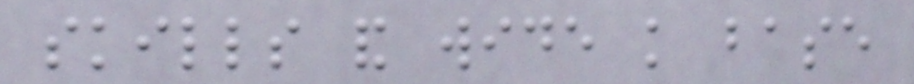skills and wide knowledge base
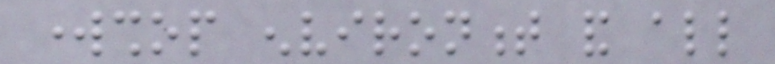workshop environment and all
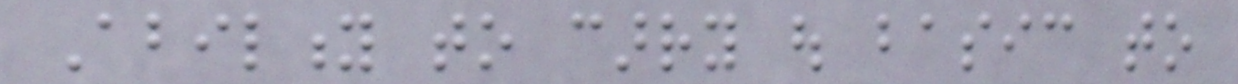Ability to carry out basic to
